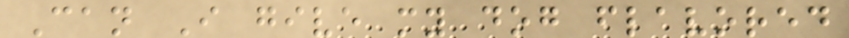Can I give my dog flavored
